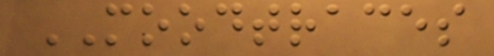MOODTRACES
